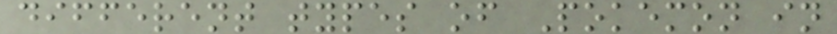different types of Pokemon in
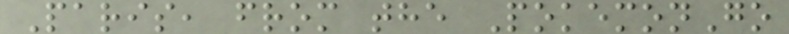Paris, from the PokemonGo
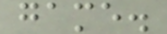game.
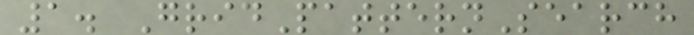1. GridPatternSearch
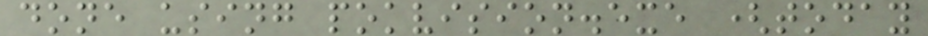done using pokvision.exe (today
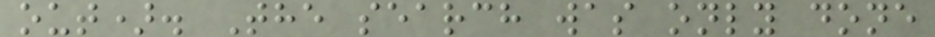out). The search was only done
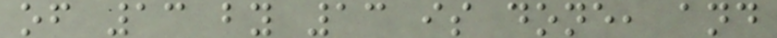of 13 by 13 is done, and
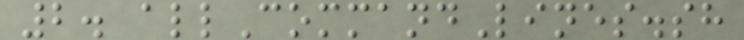2. allCommandLines.sh
